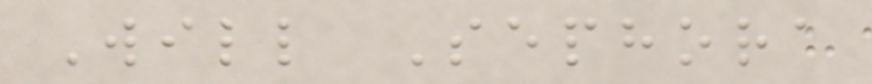Will Sephora
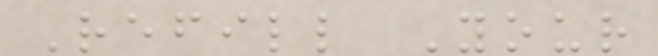Refill Your
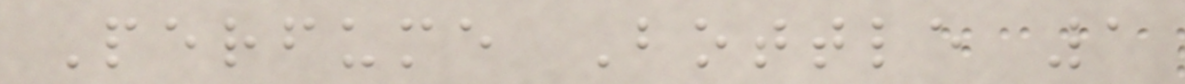Perfume Bottle 1
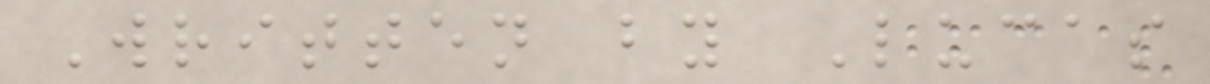Written by Lucas
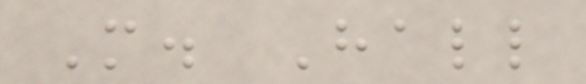M. Hall
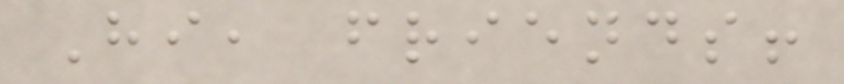Hi, friends!
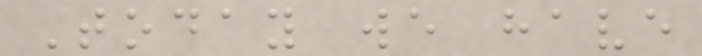Today we have
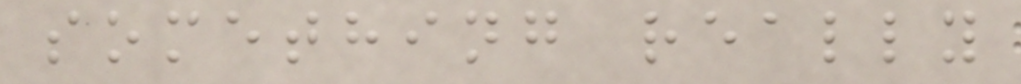something really
